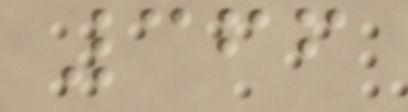366
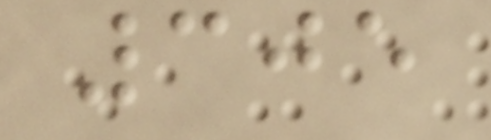305
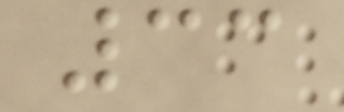33
